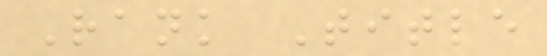Rank Title
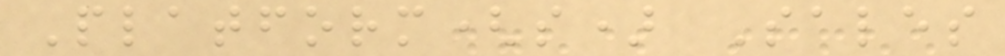Platform(s) Sales
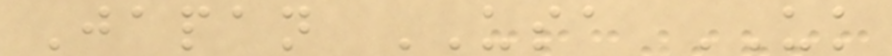Japan USA UK
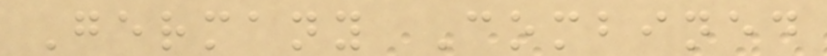Germany Combined
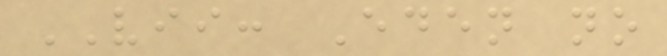VII: Eden no
